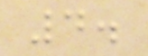4.
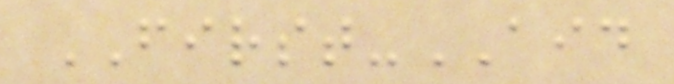FIRST-AID
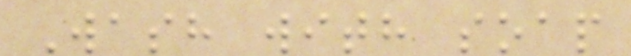Wash with soap
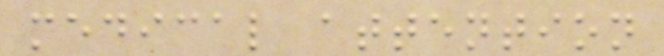medical attention
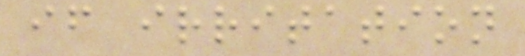if irritation
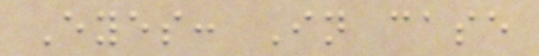Eyes: In case
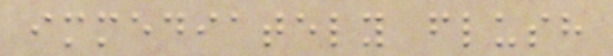immediately flush
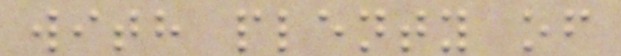with plenty of
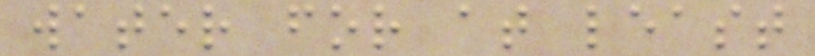water for at least
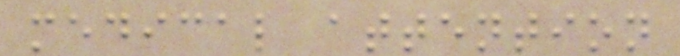medical attention
